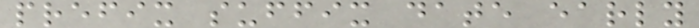prefix suffix date early
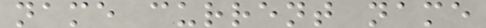name current name
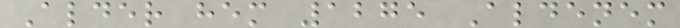Alder hem 1275 Aldenem
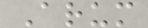Arum
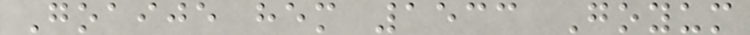Goaije hem 1533 Goyum
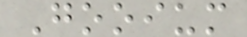Gooium
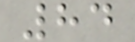84
